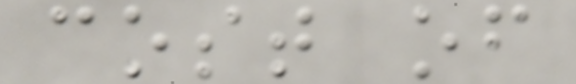cost of
